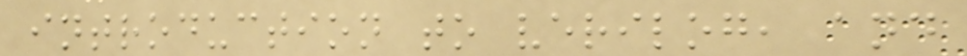introduction to verilog, and
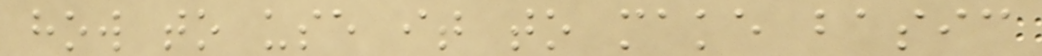how to use it to make basic
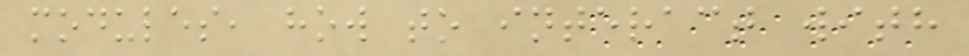modules, how to interact with
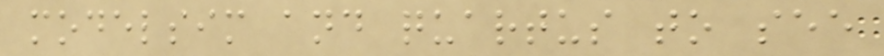modelsim and quartus to see
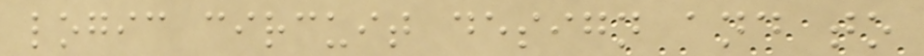logic circuit design and to
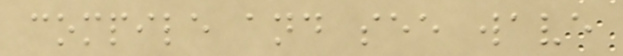compile and see wave
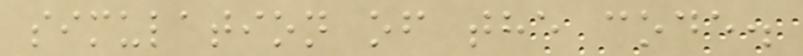simulation of the code.
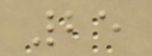25
